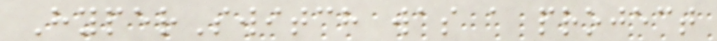HyperSwitch was a project
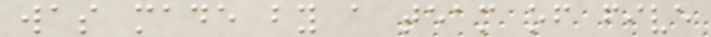was made by a team of five
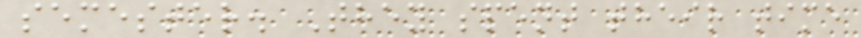semester. They spent their time
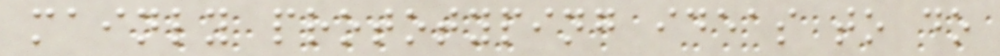mainly prototyping ideas to do
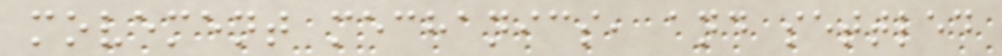movement mechanics, and settled
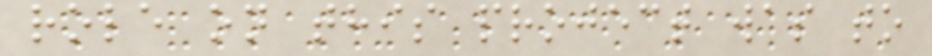role on this project was to
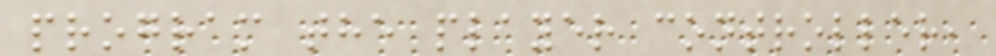program the player controller,
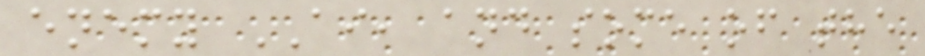enemy AI, and some of the
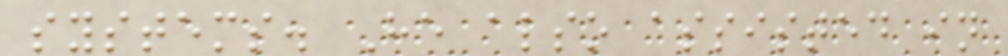systems. He also assisted in
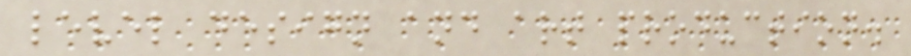level design and art production.
